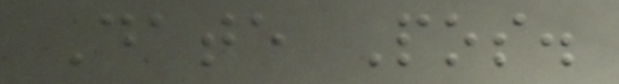Date Pos.
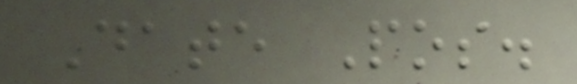Date Pos.
